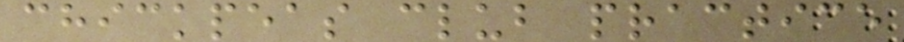chickpeas club practice
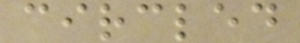circled
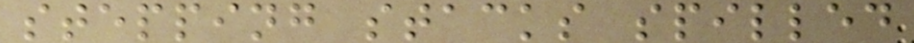stepping stacks spilled
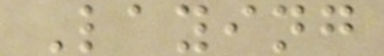Laying
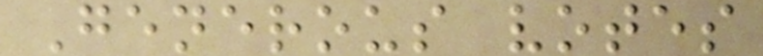Generous votes
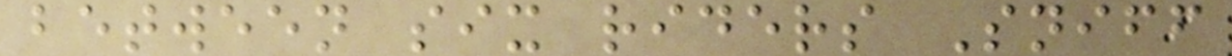between six riders Sniff
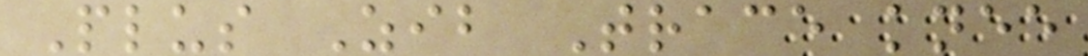Plus Zib Trace knee
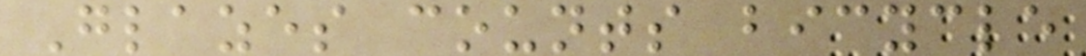Glazes counts bicycle
